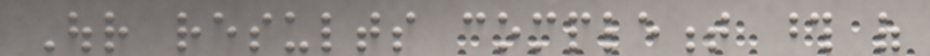Our results complement those of
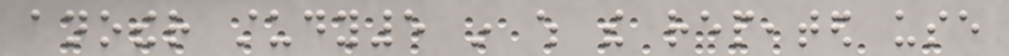another study5 in which the repeated use
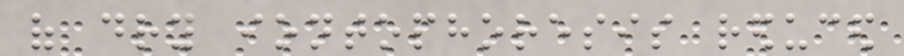of dry iontophoresis reduced
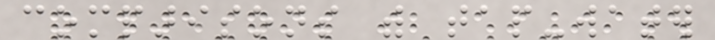comparisons with tap-water
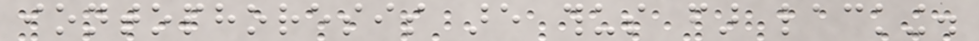iontophoresis are thus far lacking.
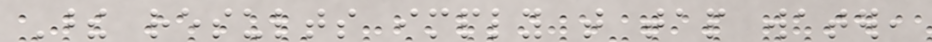These results imply that tap water,
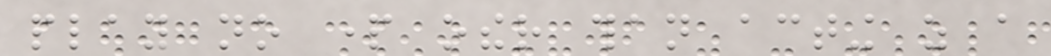play no part other than acting as a
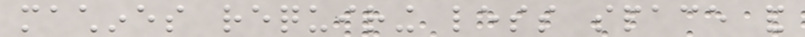machines requiring less space and
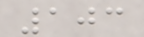103
